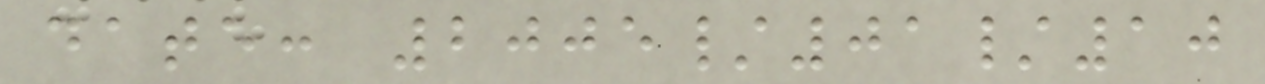date: 2005/01/10
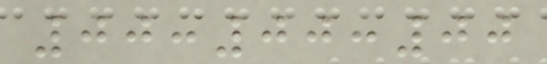00:00:00
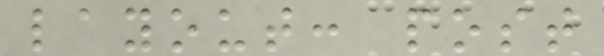layout: post
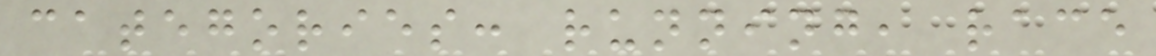categories: running, race
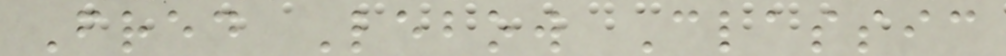Fred Lebow Classic
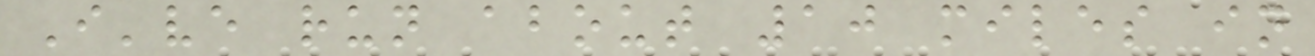I've run about 10 miles in
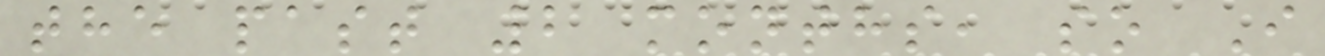the past 2 months, so I
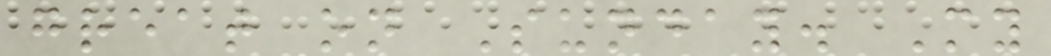great on Sunday. My
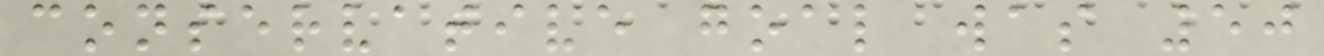conservative goal was 50
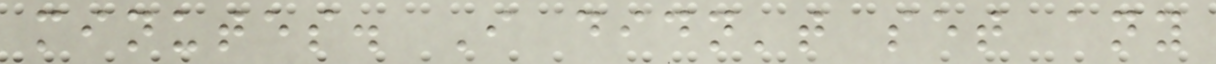minutes. I didn't set any
